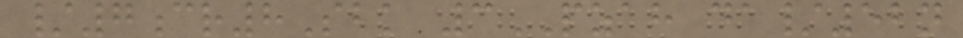/7cr8Sbk 3PZAH da/52n
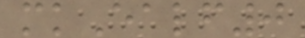mkEalf0
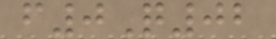f0Q02
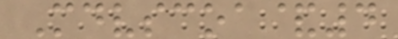Mdvscoa&4
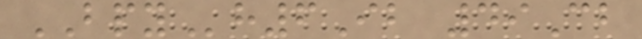BPYh6Ib 49Cb
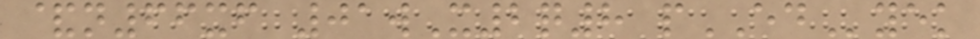&n66xf 01wX2q8 pEDyek
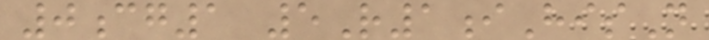0cg1 5R1iHisN
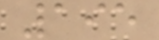195
